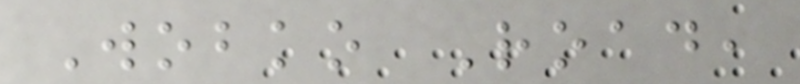Wobko Road,
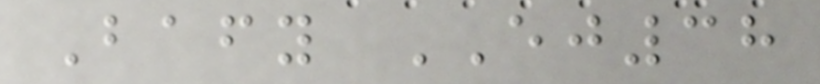Bafy EJ38
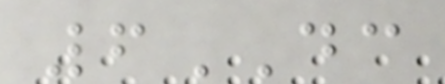6DC
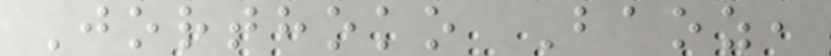Jorthoko Baoz,
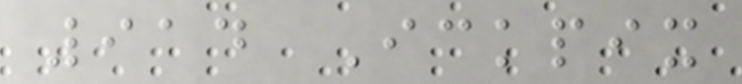914 Ickpix
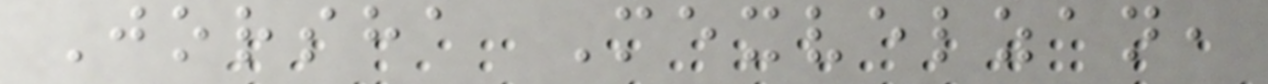Jorsha Mexvelzan,
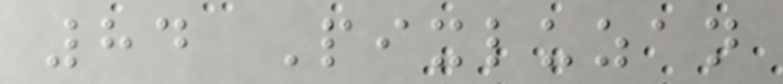84 Pixluzan
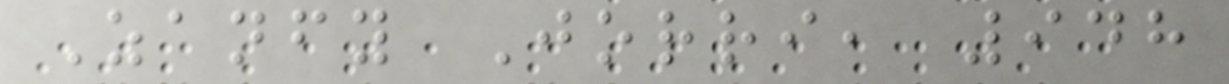Zanfy Jorri, 948
